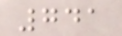741
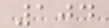104
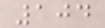104
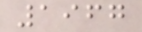1967
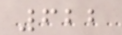622
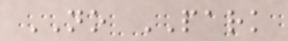NO PARK
